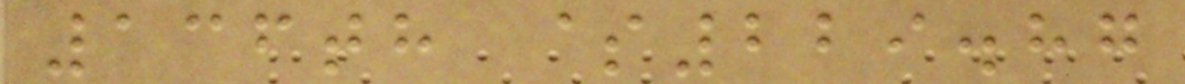136th $229.87
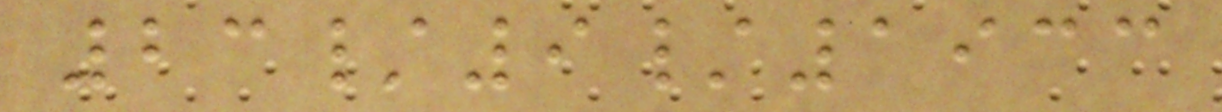23/9/1933
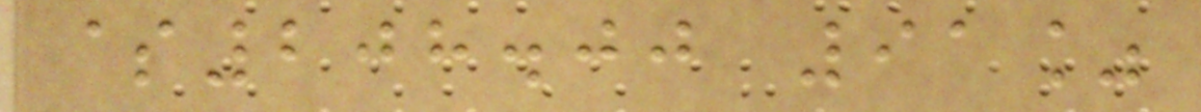$208.00 91%
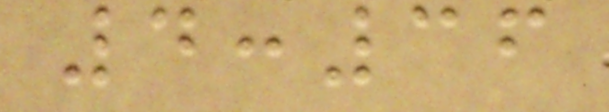4:36
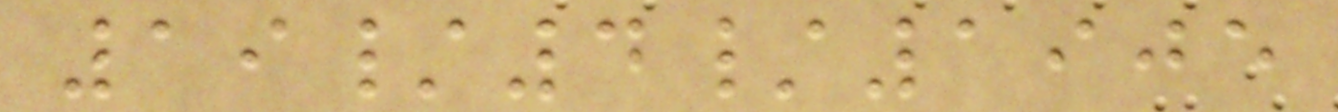19/4/1905
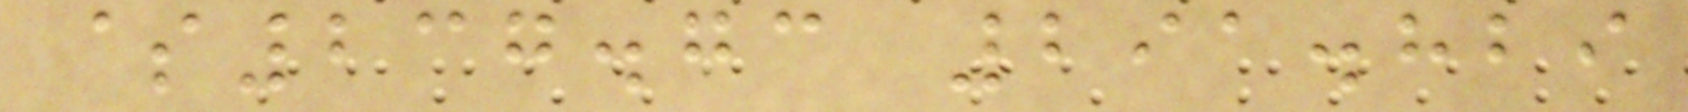$237.73 291.829
